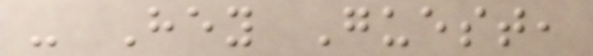- Hey Guest,
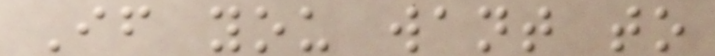If you want to
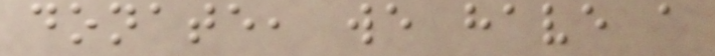donate, we have a
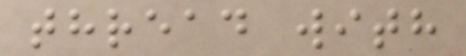thread with
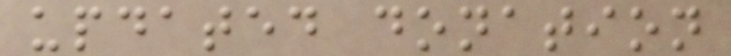updated donation
